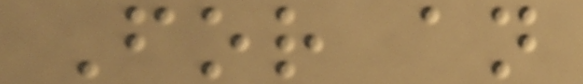For an
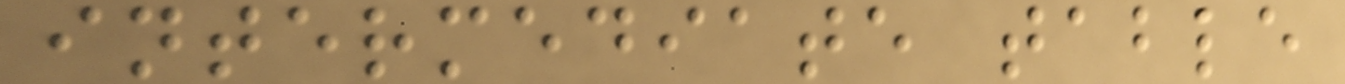intermediate table
